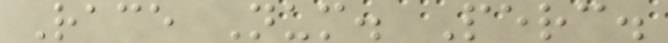Race Num. Perc.
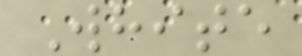White
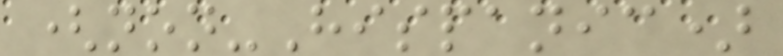(non-Hispanic)
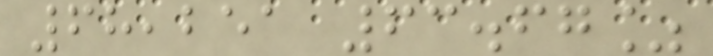68,251 63.67%
